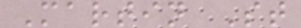Martin St
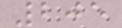205
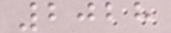2028
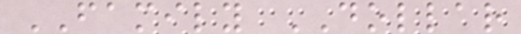FAMILY DOLLAR
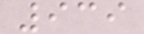939
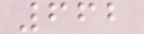662
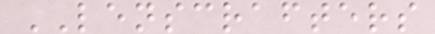LENSCRAFTERS
